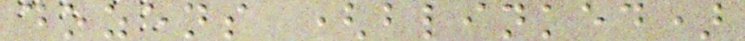dozens (blinked)
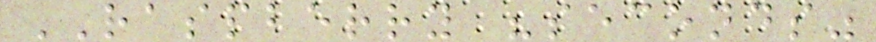RASPBERRY "seconds"
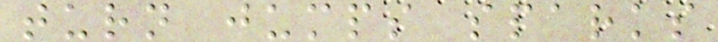turn jumps sparks
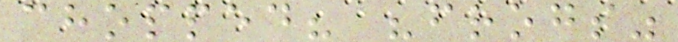chopped? "frogs"
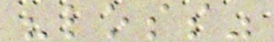"loss"
